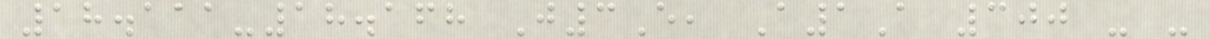18.111-18.168 J3E, A1A 300 - -
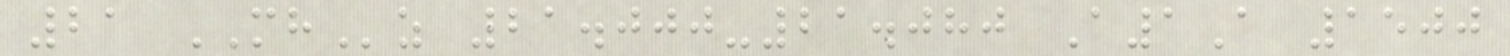21 MHz 21.000-21.080 A1A 1500
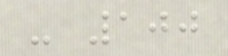- 100
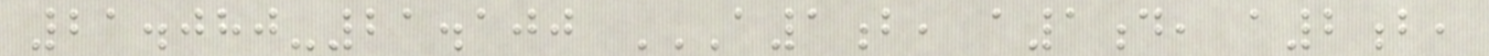21.080-21.100 A1B, A1D, A2B,
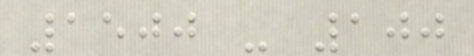1500 - 100
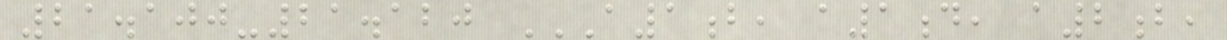21.100-21.120 A1B, A1D, A2B,
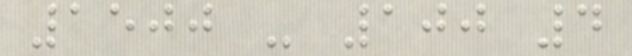1500 - 100 4
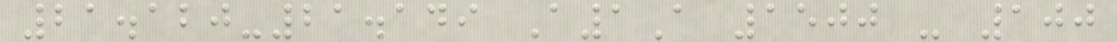21.120-21.149 A1A 1500 - 100
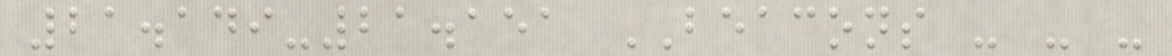21.149-21.151 BEACONS - - -
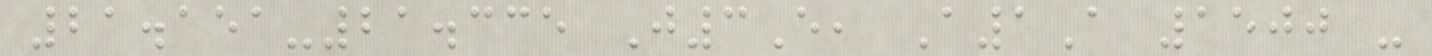21.151-21.335 J3E, A1A 1500 -
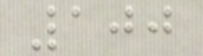100
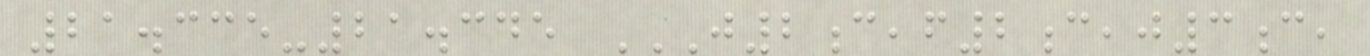21.335-21.345 J2C,F2C,J3C,
